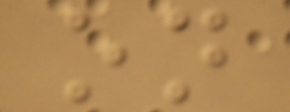on
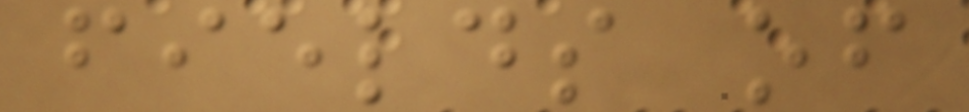fields of
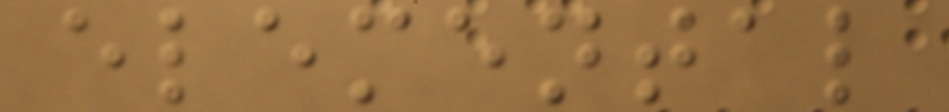elemental
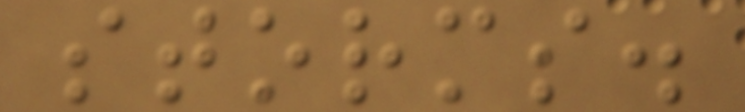storms.
